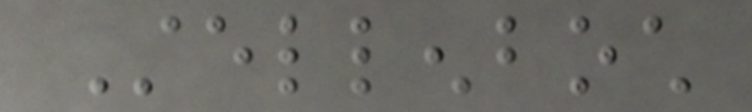Stellenboch
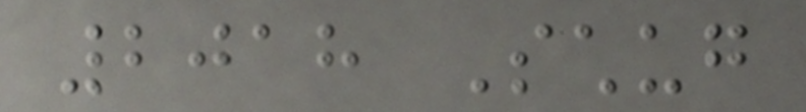2018 Schug
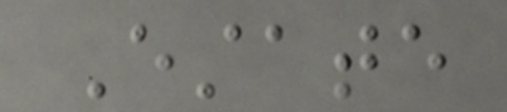Estate
